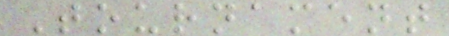Tournament
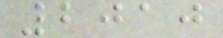2010
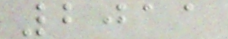2011
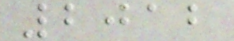2012
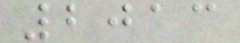2013
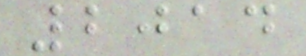2014
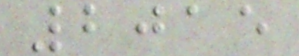2015
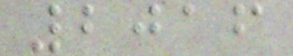2016
